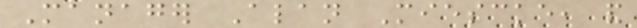Manager Alan Miescke, and
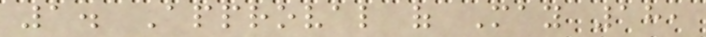1. Approval of May 18,
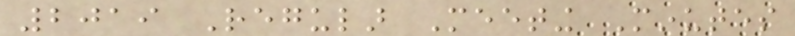2019 Regular Meeting Minutes
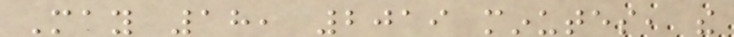May 18, 2019 minutes, the
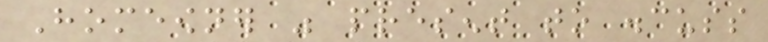Homeowner was present to discuss
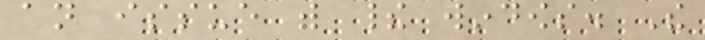an issue with their windows. The
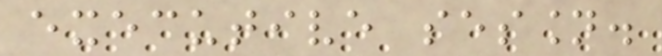executive session.
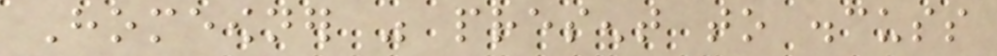Homeowner was present to discuss
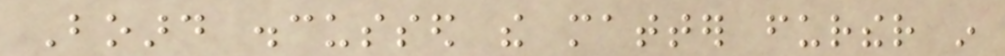Board discussed the matter further in
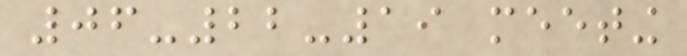06-22-19 meeting
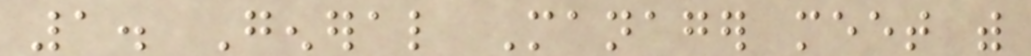1. General Manager meet with
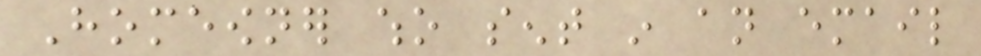Homeowner who sent in an email
